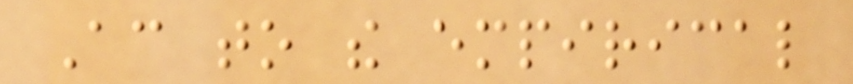According to the empirical
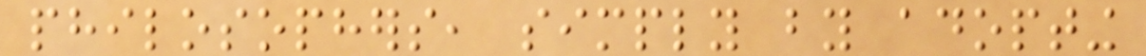philosophers, simply by adopting
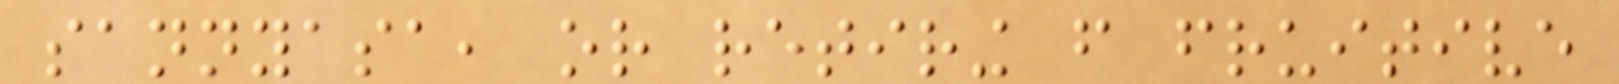sannyasa, or retiring from fruitive
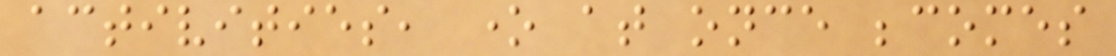activities, one at once becomes
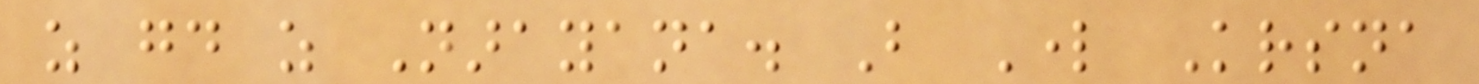as good as Narayana. But Lord Krsna
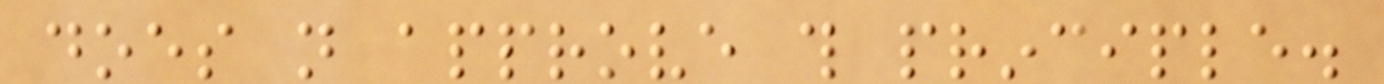does not approve this principle.
